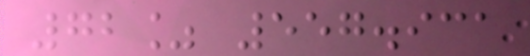72% 557.931
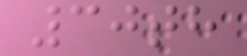30th
